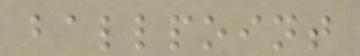ballpoint
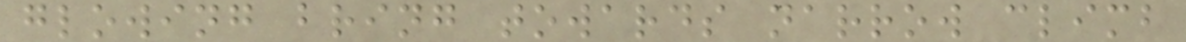glowing bring towards narrow climb
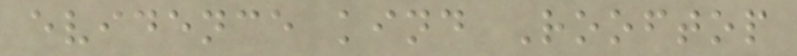evidence kind Rooftop
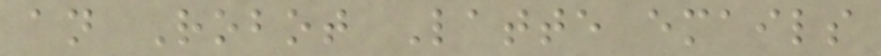an Robot Latte emails
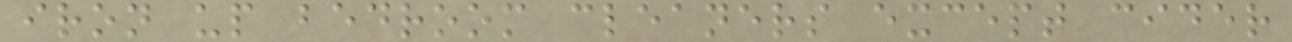iron up bedroom cleaners except cider
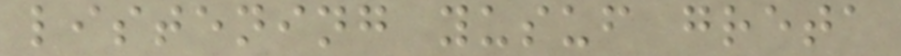listening yusuf greta
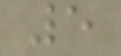5
